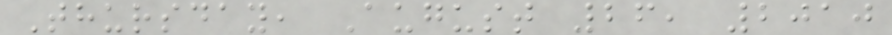Thursday, August 26, 2010
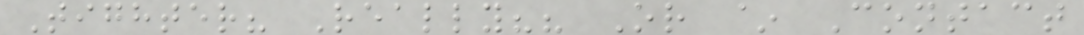Tighter? Really?? Or ~ Contact
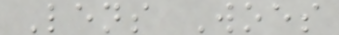Lens Woes
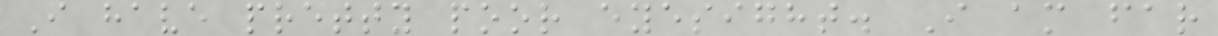I have pretty poor eyesight. I am far
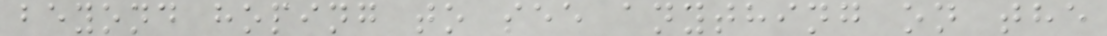beyond hoping to see anything on the
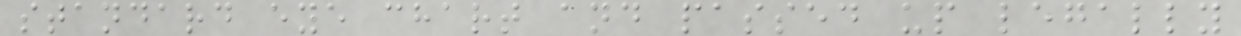standard eye chart and passed up legally
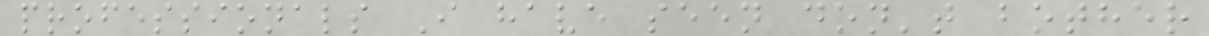professionals I have seen don't bother
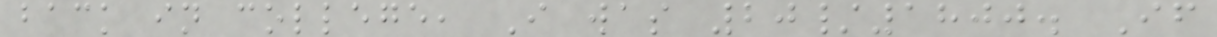back in college, I was 20/1800. If
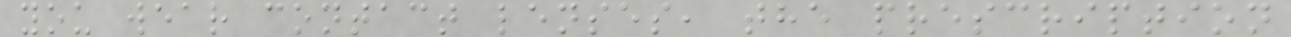you wear contact lenses, the prescription
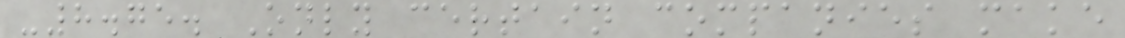-8.75. Only certain companies make
